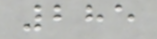285
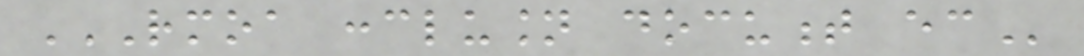RMOA CONCLUSION DOCUMENT EC
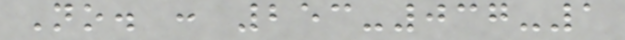No. : 253-037-1
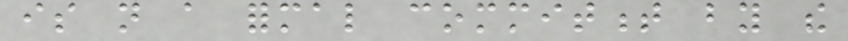is not a formal commitment by the
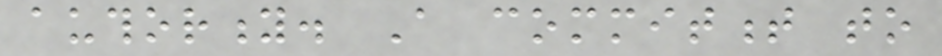authority. A commitment to
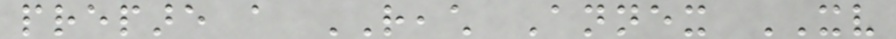prepare a REACH Annex XV
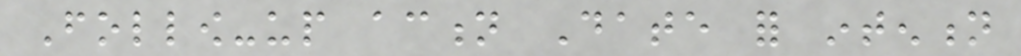Follow-up action Date for intention
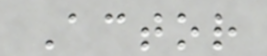Actor
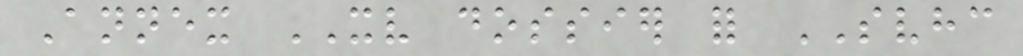Annex XV dossier for SVHC
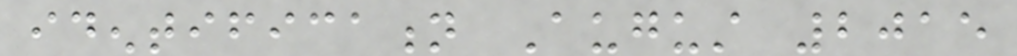identification August 2015
